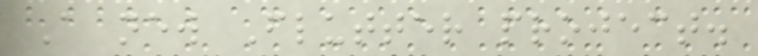A new Flutter project.
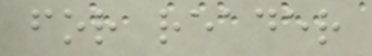for reader
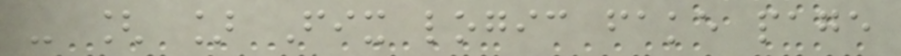- [ ] Fix logic fake page
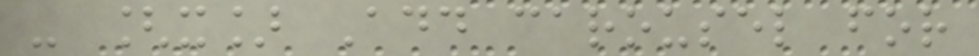- [x] Add carousel for
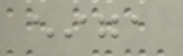eiga
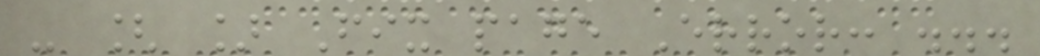- [ ] Fix page Error: ...
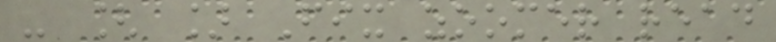- [ ] Fix zoomer read
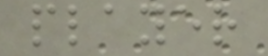player
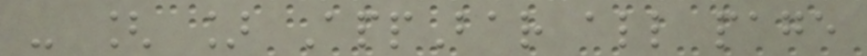- [ ] AppBar all page
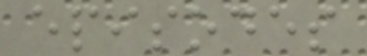episodes
